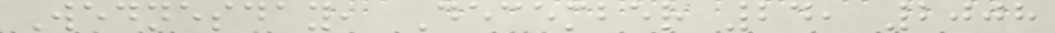Wednesday, December 24, 2008
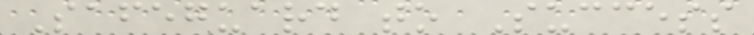Safeguard to Success
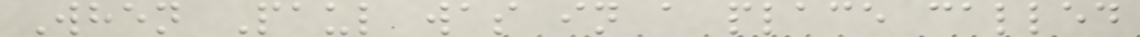When Paul was in a place called
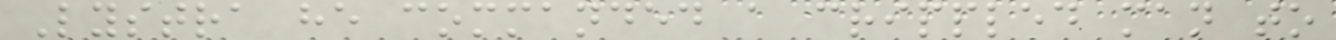Lystra he commanded a crippled man to
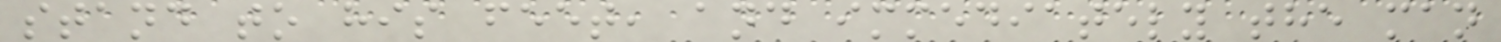stand to his feet, and immediately the man
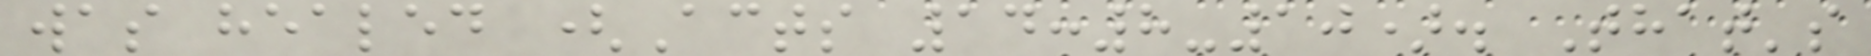was healed (Acts 14:8-10). That's
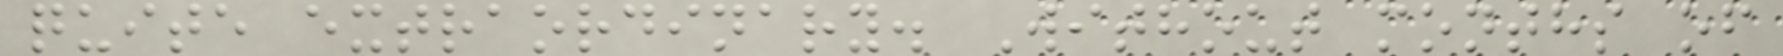quite extraordinary. Without months of
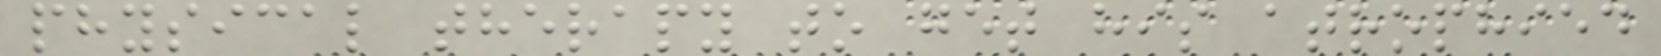physical therapy to get his atrophied
